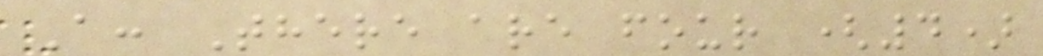A: There are four (4)
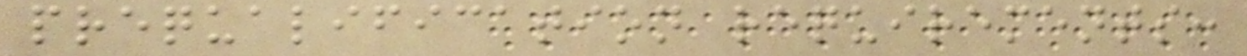prequalification requirements:
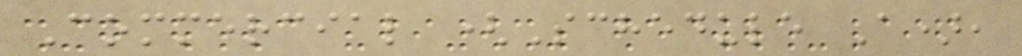Commercial (Schedule A),
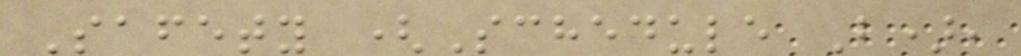Safety (Schedule B),
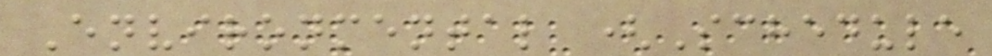Environmental (Schedule
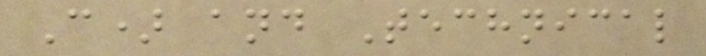C) and Technical
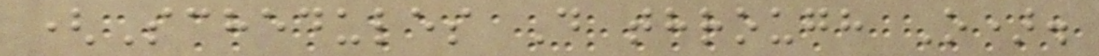(Schedules D through O).
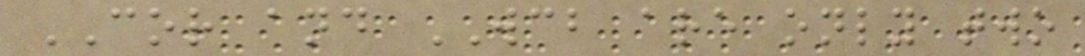COR and WCB are only two
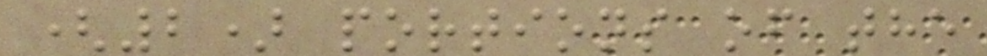(2) portions of the
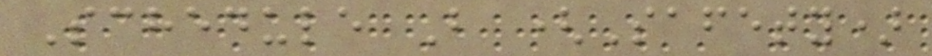Schedule B (Safety)
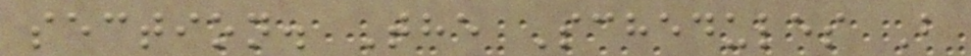section. The Schedules B
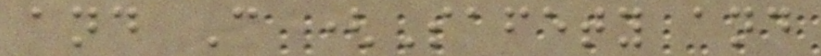and C (Safety and
